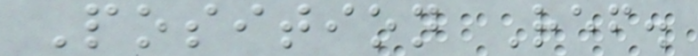Position Ref.
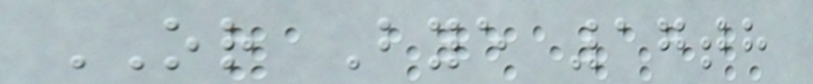OR Bye 17th
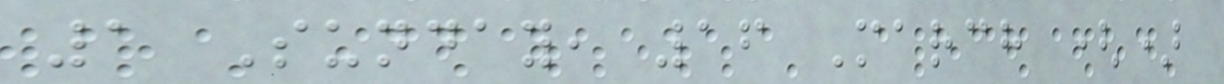1 Sunday, 16 March ()
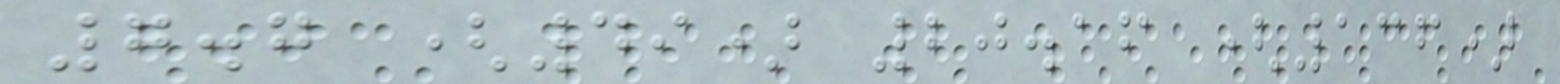7.7 (49) 20.16 (136)
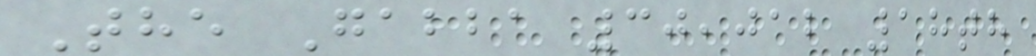The Gabba 30,012 18th
